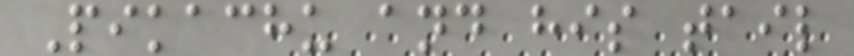Pikachu and his tail
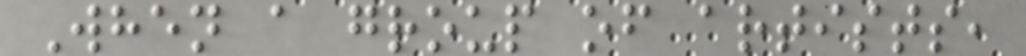When a group of artists,
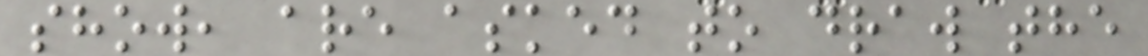show, are asked to draw the
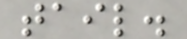tail.
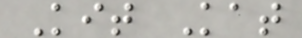Kit Kat
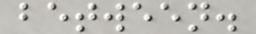between.
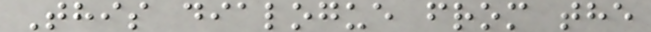This dialogue from the
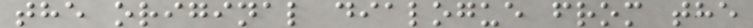the original dialogue from the
